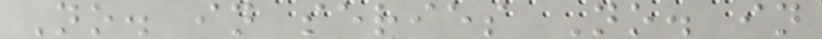No. in series No. in
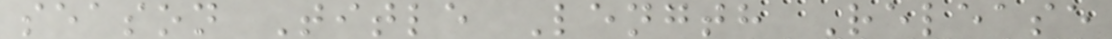season Title Length Release
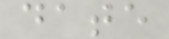date
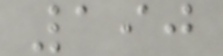190
